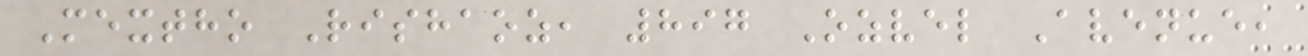Mextho Rishaoz, 897 Ozvel Avenue,
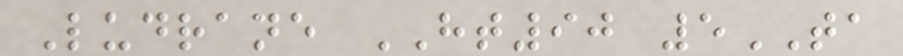Ludrane HT90 5TA
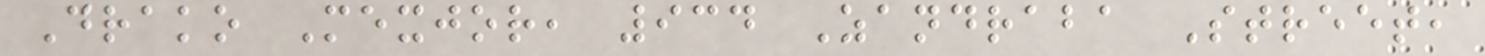Drako Mexjor, 934 Zandraba Street,
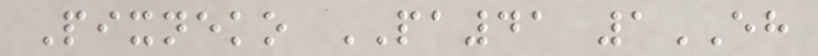Pixneko PA41 1EH
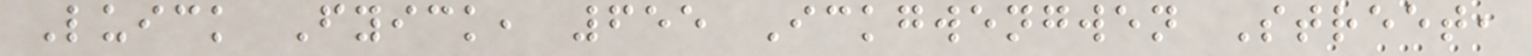Luick Fyick, 655 Ickgwengwen Street,
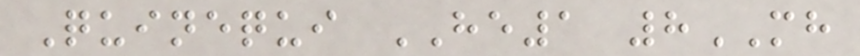Quinequi HE1 8MH
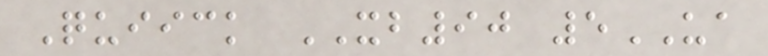Quiick XB90 5UA
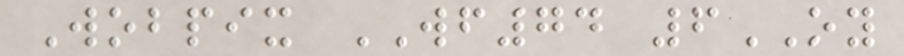Wobpix WF74 6OY
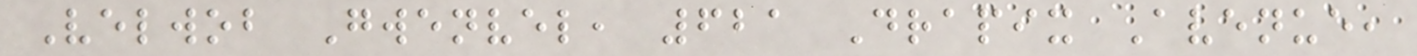Velwob Gwenvel, 621 Drapix Avenue,
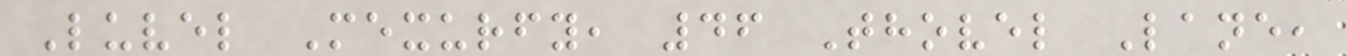Luvel Mexurfy, 46 Thovel Lane,
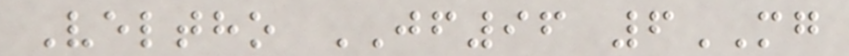Veltho JF96 6MG
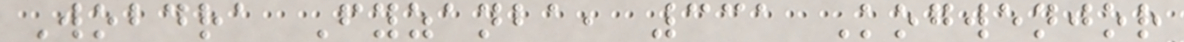Wobdra Fyzanba, 331 Kogwenjor
